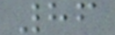86
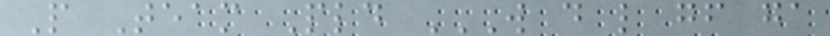P Team Pld W D L GF GA
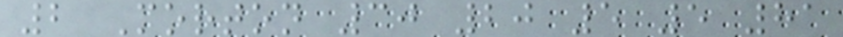2 Morton 30 20 5 5 81
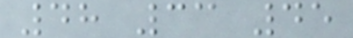48 33 45
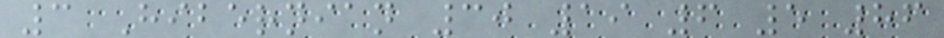3 Hibernian 30 19 6 5 86
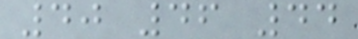40 46 44
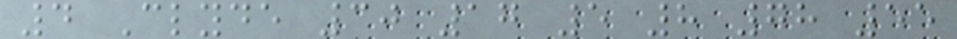4 Clyde 30 17 5 8 78 55
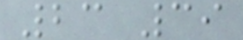23 39
